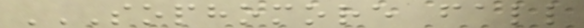SOPHOMORE FALL
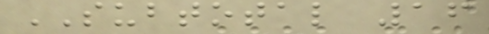SUBTOTAL 16
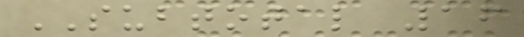SUBTOTAL 16
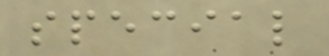special
